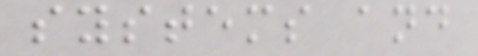systems and
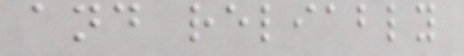and reliably
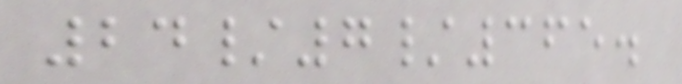24/7/365.
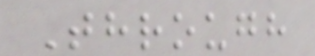Through
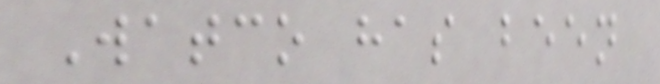Watco has been
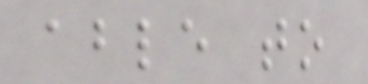able to
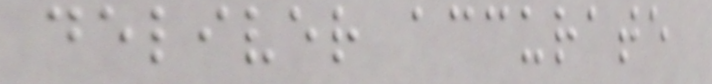deliver accurate
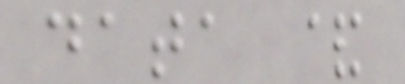data &
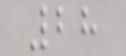28
